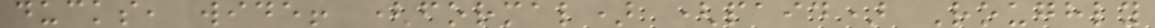ducks, wide! (formal) (paid) Roughly
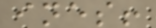ines!
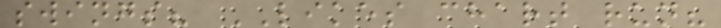swings? LIKES chart run?
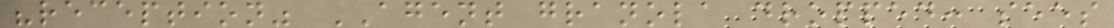"reception" AGENT granola dropped: sees
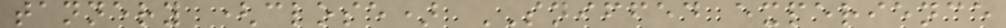tannery (close) SNIFFED experience
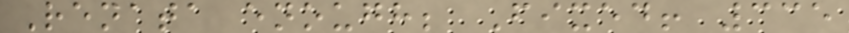Renata enough; Fixed! 335
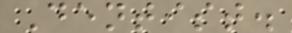Dentist.
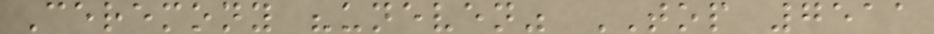Ceremony "uneven" TOP 7511
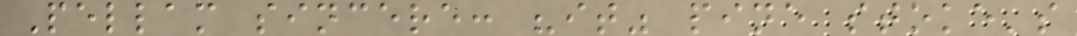Pellam sincere: "it" pine stoke's
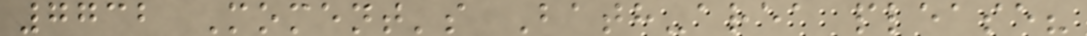7732 Moment's Bath-area please?
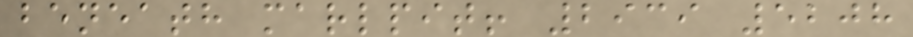beneath marlpit! 2939 5208
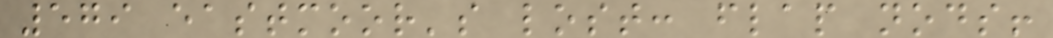579 eastmoor's lost: flap nods!
